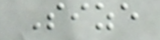Size
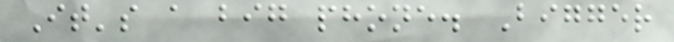It's a big phone. Bigger
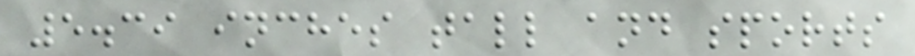5.39 inches tall and sports
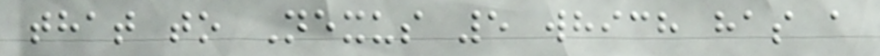that to Nexus 5 which has a
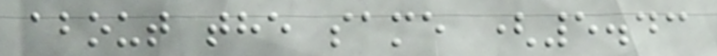about the same (5.43
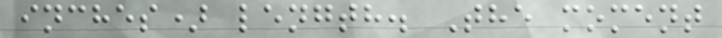inches) length. The moment
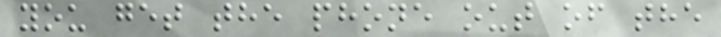you get the phone out of the
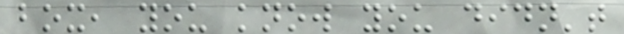box, you know you didn't
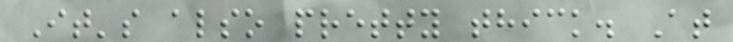It's also pretty thick. At
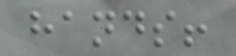hands!
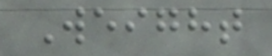Weight
